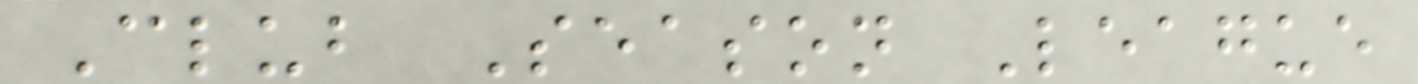Club Season League
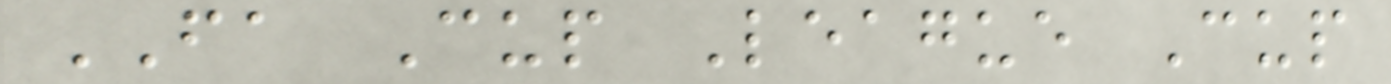FA Cup League Cup
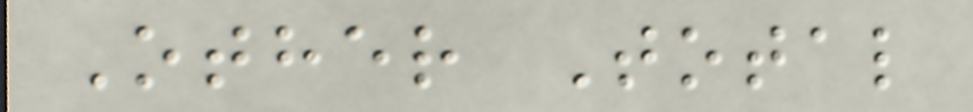Other Total
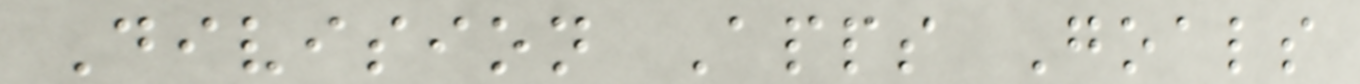Division Apps Goals
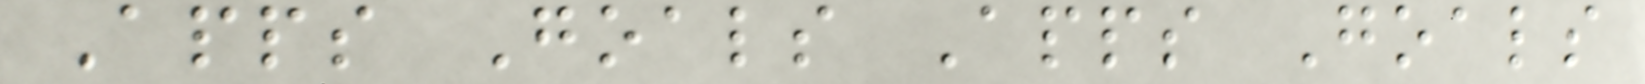Apps Goals Apps Goals
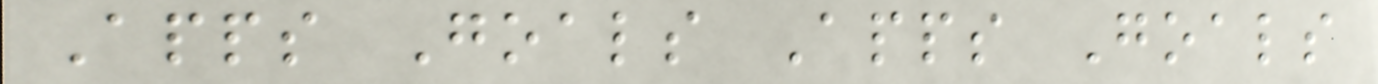Apps Goals Apps Goals
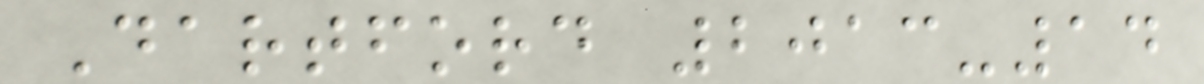Dartford 2013-14
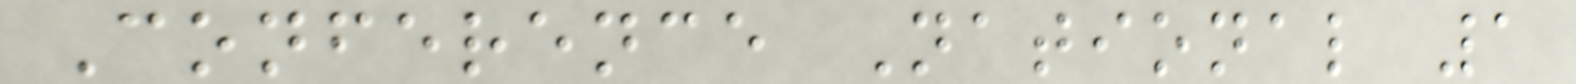Conference National 1
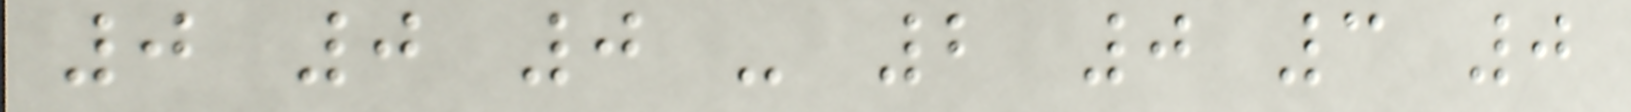0 0 0 - 2 0 3 0
